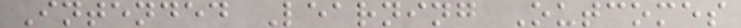Intended Learning Outcomes
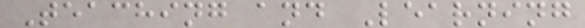Teaching and Learning
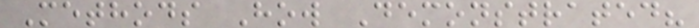Methods How Demonstrated?
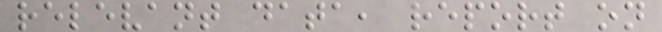relevant data, report on
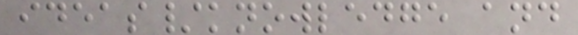ideas/knowledge and
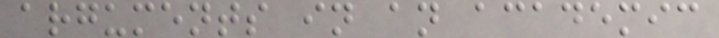arguments in an academic
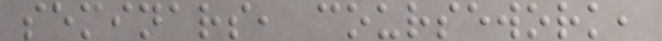seminars, coursework,
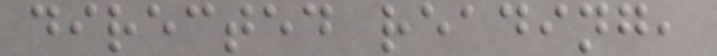directed reading,
